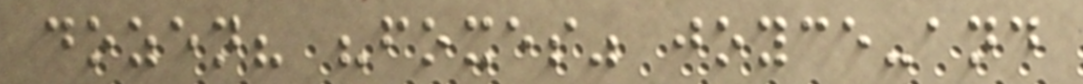dozen? "foxes" joyce-and
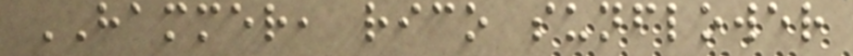HAMMER, rico sunflower
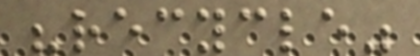"recycle"
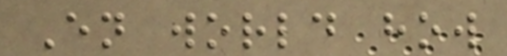En world how
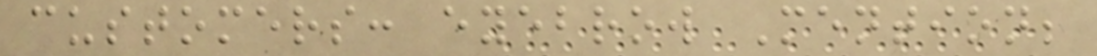customers: eyebrow Mention;
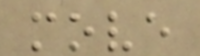move
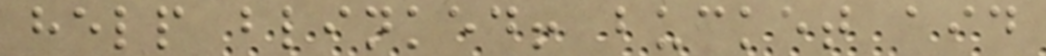help blinked! bucket aid
